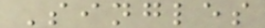Singles
